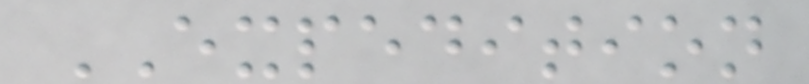EXPEDITION
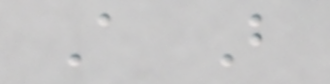A B
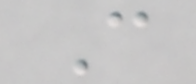C
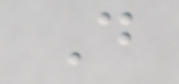D
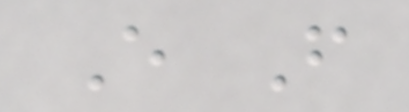E F
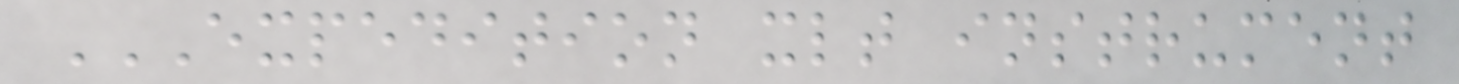EXPEDITION XLT INSTRUMENT
